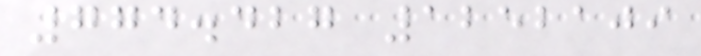774.427 1252109
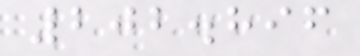202.896
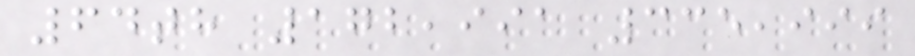64th 172,991 335,999
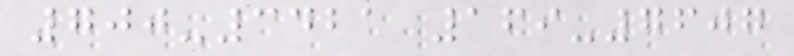700-3421 169-7607
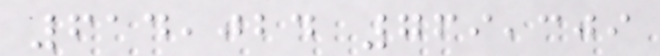614,024 769,309
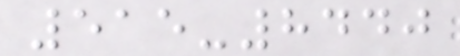515-8440
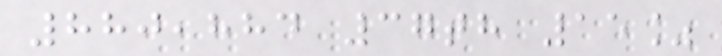880,884 37th 15%
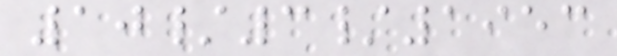10/3/1953
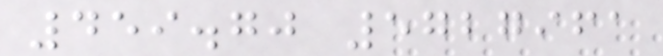459.70 5727961
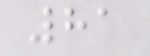81
